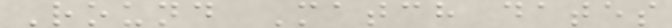Round Match dates
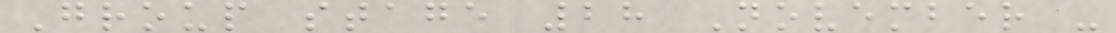Group stage 28 November -
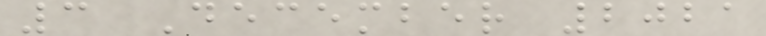3 December 2021
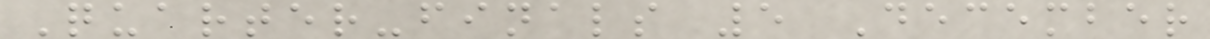Quarter-finals 5 December
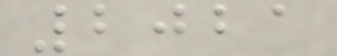2021
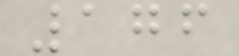176
